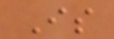Is
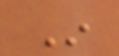In
